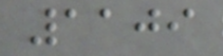1109
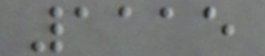1115
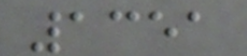1351
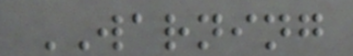WARNING
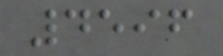4596
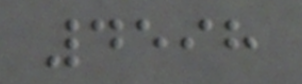4598
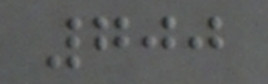700
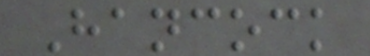Hancock
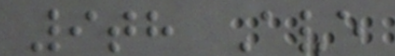9th Ave
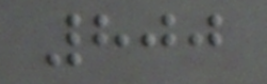800
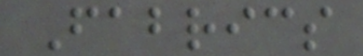Fabrics
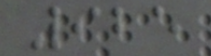925
